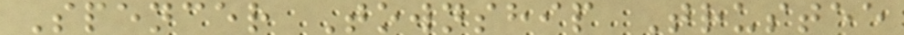Spencer Township Trustee
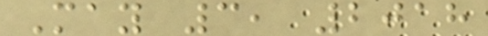May 3, 2018
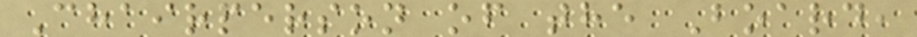Chairperson of the Board,
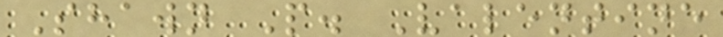Shawn P. Valentine
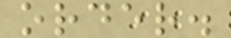order.
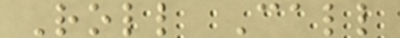Roll Call
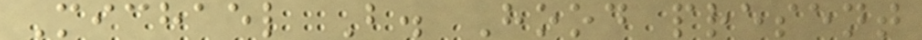Michael B. Hood present
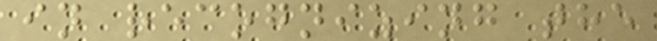in recognizing the
